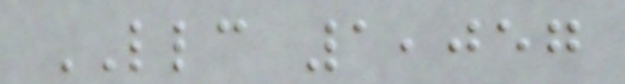LLC 1,057
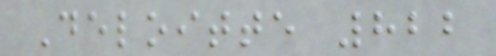Deloitte 822
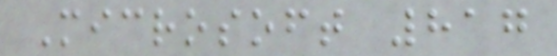Microsoft 817
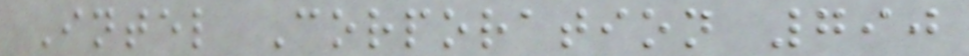Intel Corporation 790
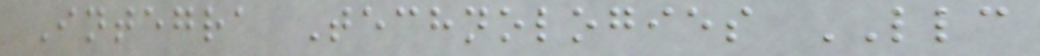Integra Technologies LLC
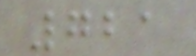721
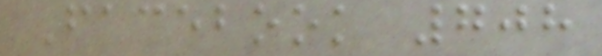Facebook 708
